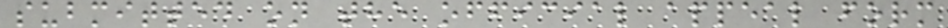submitted on the official appeal form
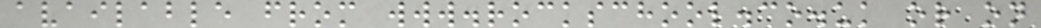available from www.rockschool.co.uk or on
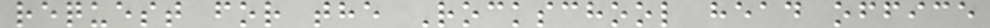request for the Rockschool head office
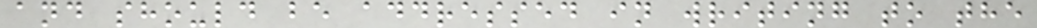and should be addressed in writing to the
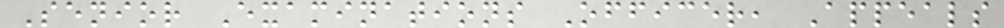Senior Examinations Officer, Appeals
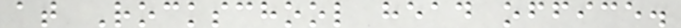at Rockschool head office.
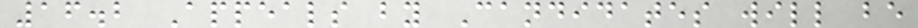16.2 Appeals by Candidates will be
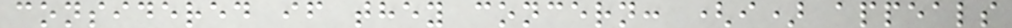considered if they concern: (i) appeals
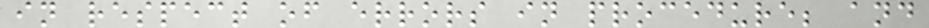in respect of errors in procedure; and
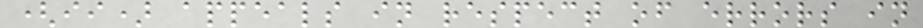(ii) appeals in respect of errors in
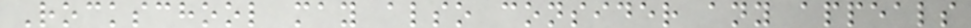Rockschool may also consider any appeals
